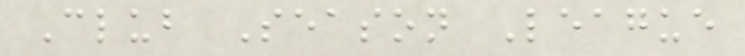Club Season League
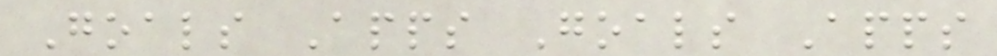Goals Apps Goals Apps
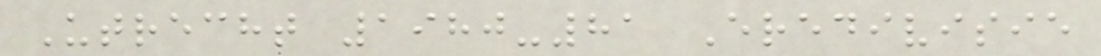Utrecht 1980-81 Eredivisie
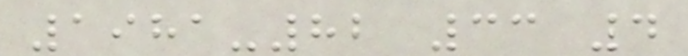1981-82 33 4
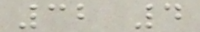32 4
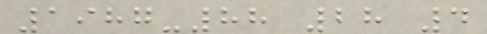1987-88 28 4
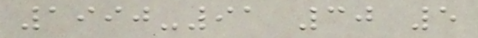1990-91 30 5
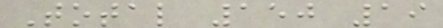Total 150 19
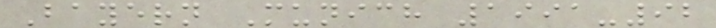Bayern Munich 1991-92
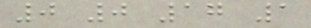0 0 17 1
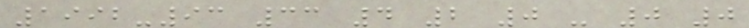1992-93 33 4 2 0 - 0 0
